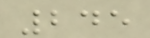245
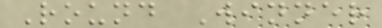Round Winner
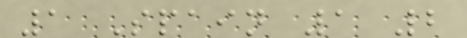1 Spain 1 2
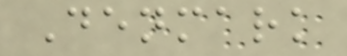Denmark
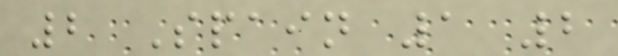2 Spain 1 2
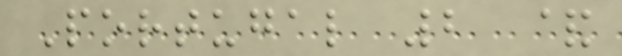Portugal 2 &
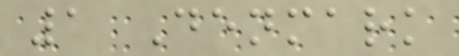1 Denmark
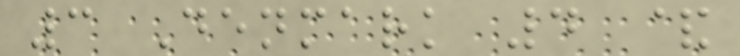3 Denmark 4 &
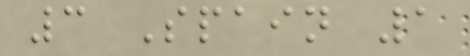3 Spain 1
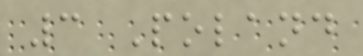3 Poland
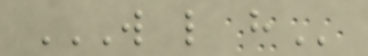W L H
